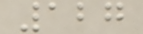127
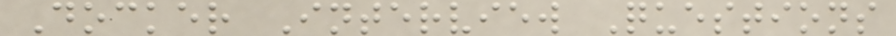Docker Interview Questions
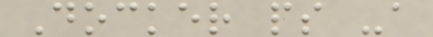Docker ps -a
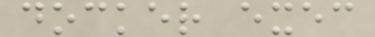docker exec
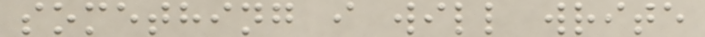something i will write
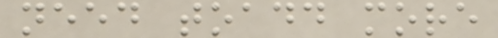need toadd more
